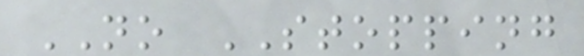NO STOPPING
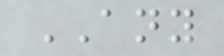ANY
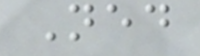Ned
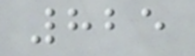825
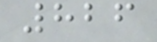826
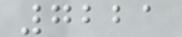7221
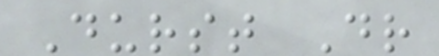Durst Dr
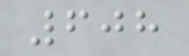608
